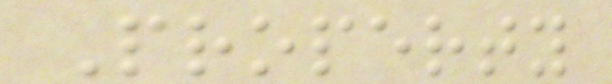Property
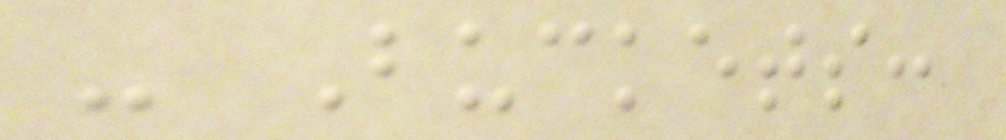- Buckets:
